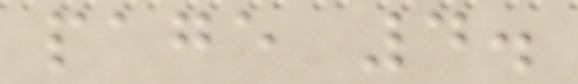page 4.
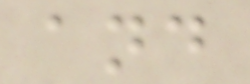and
